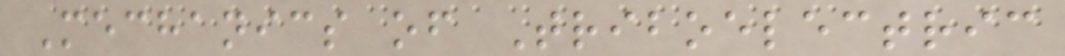Mechanics of Triboelectric
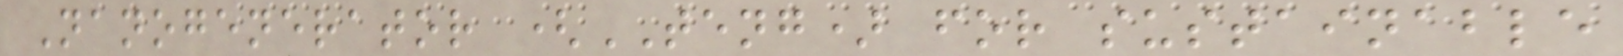Nanogenerator (TENG) for sustainable
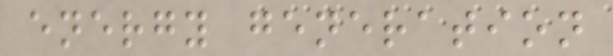energy generation
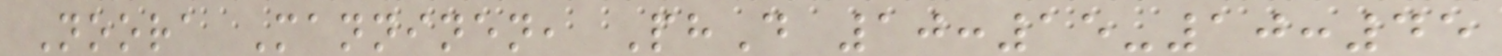Noora Manninen, PhD 10:15-10:45
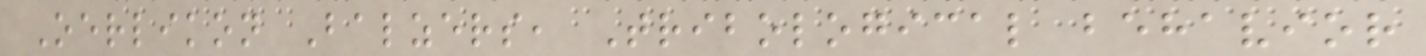Oerlikon Balzers, Tribological behavior
